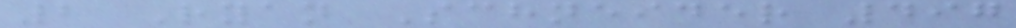2 Ryan Schneider 497
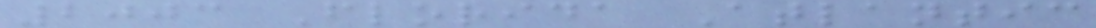2003 Florida Atlantic
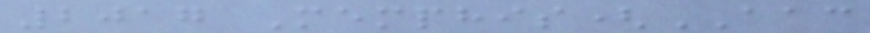2017 Memphis(AAC
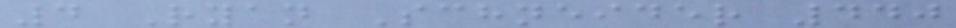4 Ryan Schneider 440
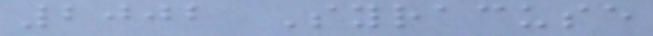2002 Syracuse
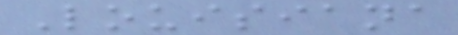Louisiana
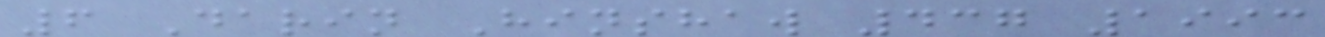6 Darin Hinshaw 437 1993
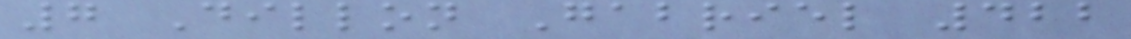7 Dillon Gabriel 422
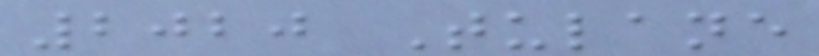2020 Tulane
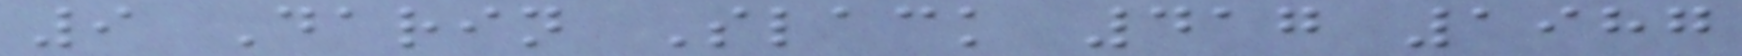9 Darin Slack 417 1987
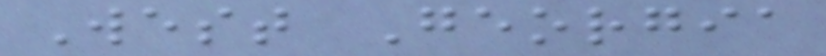West Georgia
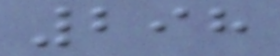298
